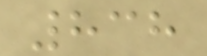838
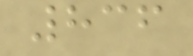836
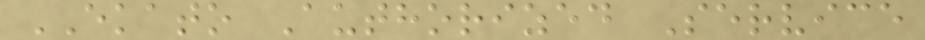EKATO Authorized Service
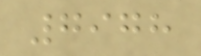7978
